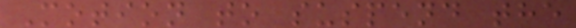Motion to suspend the
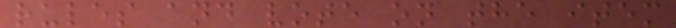rules and vote on the item
